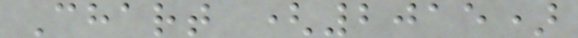Chart (2015)
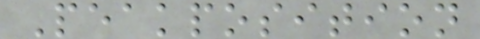Peakposition
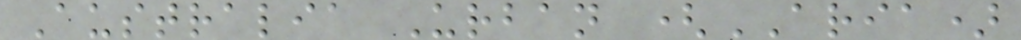Australia Urban (ARIA)
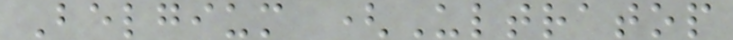Belgium (Ultratop
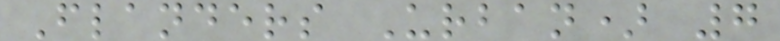Flanders Urban) 7
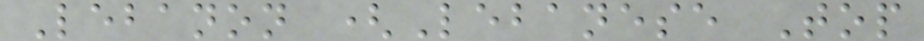Lebanon (Lebanese Top
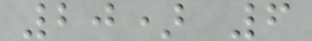20) 6
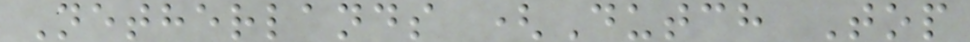Netherlands (Dutch Top
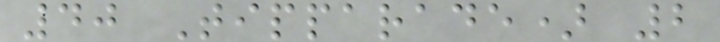40 Tipparade) 2
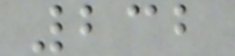232
